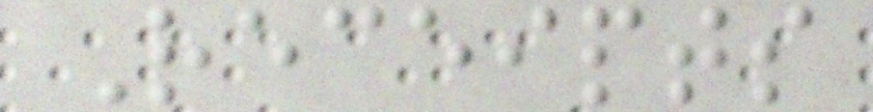Receipts
